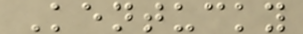Kentucky
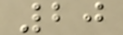20
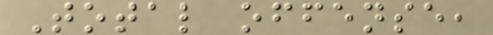Total offense,
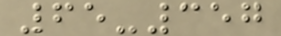65-357
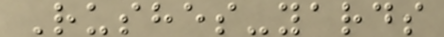Rushes-yards
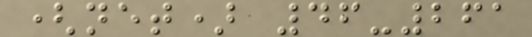(net) 46-261
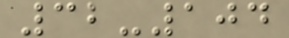32-104
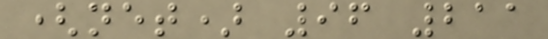(net) 96 211
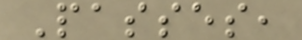Passes,
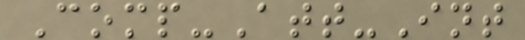Comp-Att-Int
